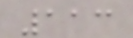113
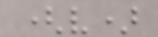(v)
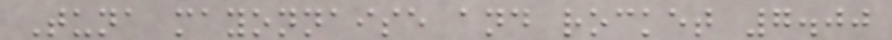Tuna mayonnaise and rocket 7.00
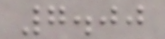7.00
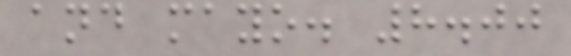and mayo. 8.00
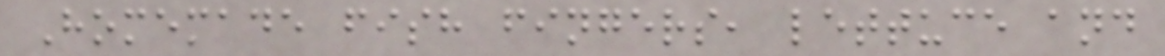Homemade fish fingers, lettuce and
